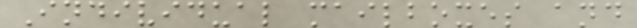Individual mailboxes and
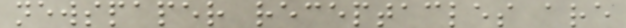newspaper receptacles are
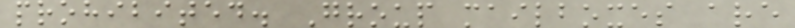prohibited. Group mailboxes are
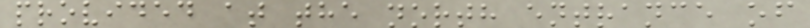provided at the north entrance of
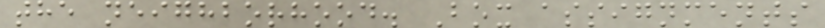the neighborhood. Box assignments
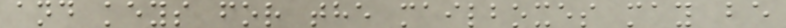and keys for the mailboxes may be
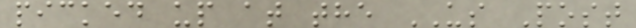picked up at the US Post
